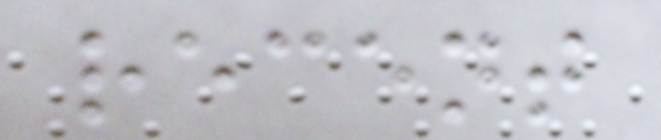recent
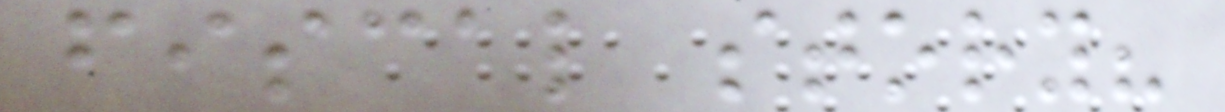fiscal story?
